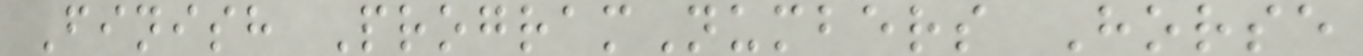Finish ProgramNumbers Horse
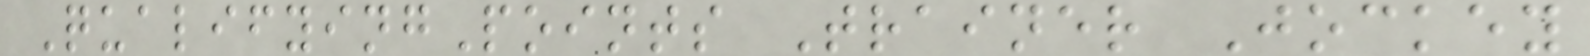QualifyingPoints Trainer Jockey
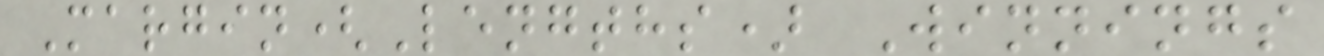Margin(Lengths) Winnings
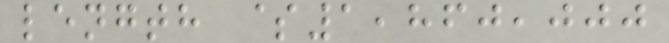length $1,860,000
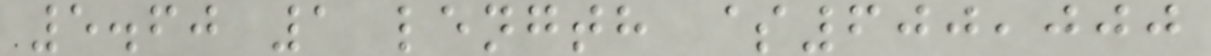5.60 1 length $600,000
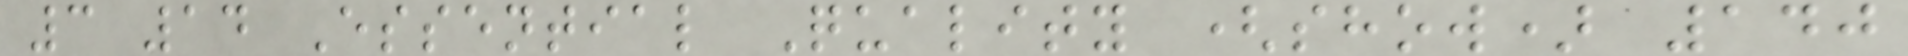3 14 Essential Quality (show) 140
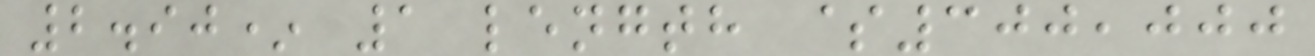2.90* 1 length $300,000
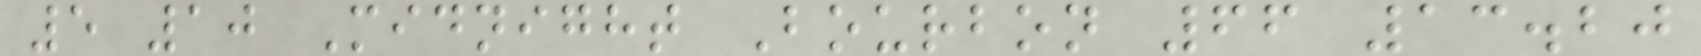5 10 Midnight Bourbon 66 13.20
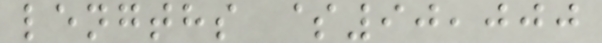lengths $90,000
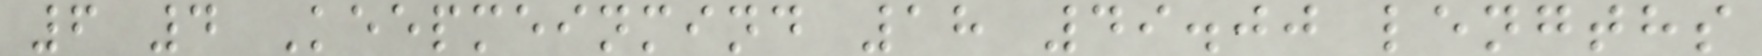6 4 Keepmeinmind 18 49.00 lengths
